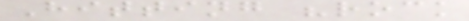Hitting "rock
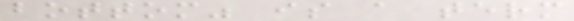bottom" is a term
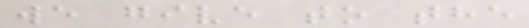we give to the
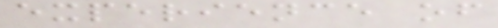experience of
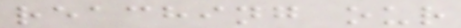reaching our
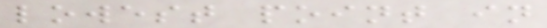lowest point in
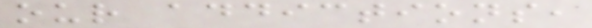our addictions,
